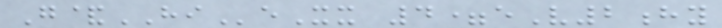G&HIeXx 4=eV2hy
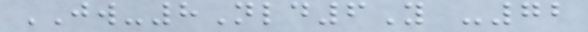JW-8Nld6Y -72
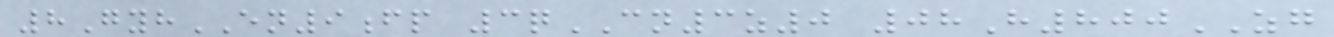8GyhEN9fp 3qCN3z0 08H800ZG
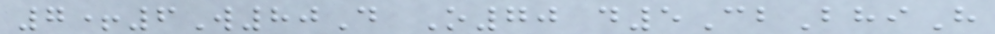7+6W80D O70 d5CbBhiH
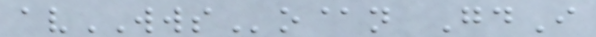avWWSo@n GdI
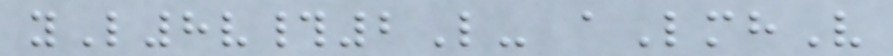yL8v#2L- aLmhV
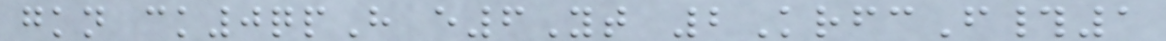gkn ck0qpH e6Yt 2KrfcF#1
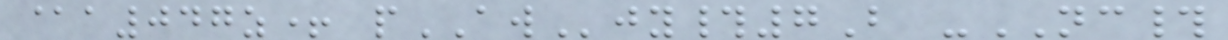@a047z+ pAWjy#7B -NC#
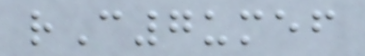rC7umef
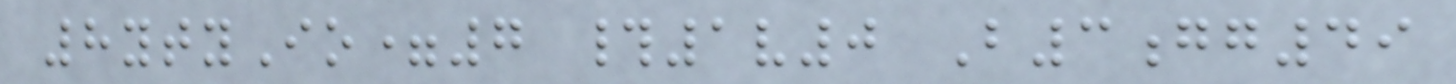8ytyIo=7 #1v0 B3gg49
